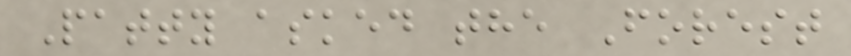Patty asked the Forest
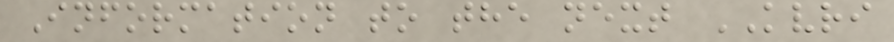Information to the next KVRI
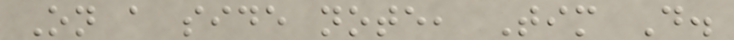On a side note, Tim D.
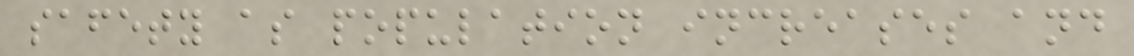safety as population increases and
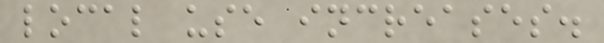local use increases.
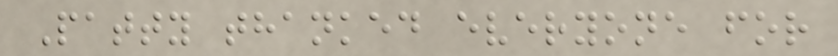Patty thanked everyone for
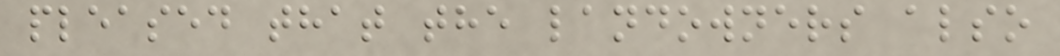pleased that the landowners also
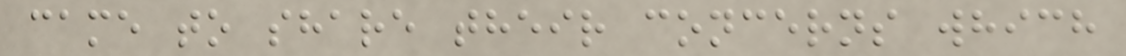came to share their concerns which
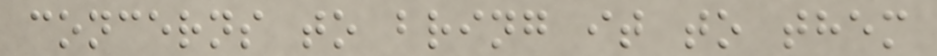concerns to bring it to them
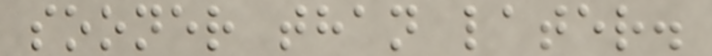sooner than later.
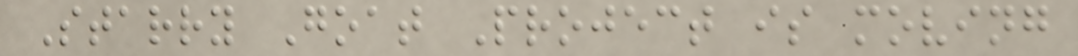Starry Goat Project is moving
